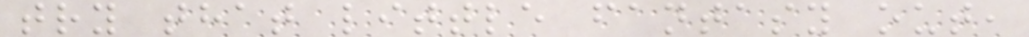try that little fantasy out,
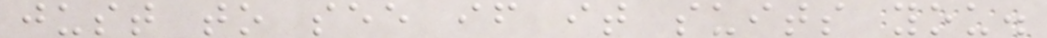just to see if it suits you.
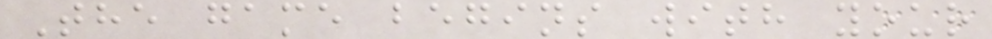The game begins with your
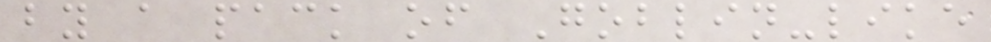by a pack of Goblin-like
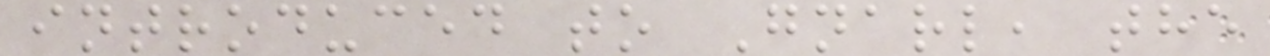introduced to Gnarl, the
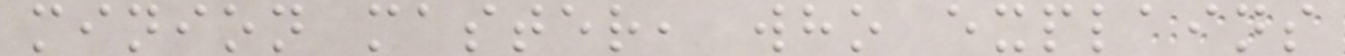minion master, who explains
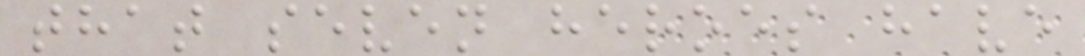that seven heroes have
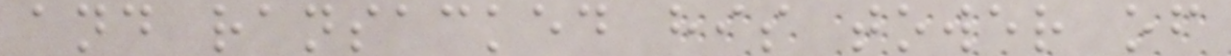and ransacked his tower of
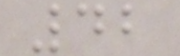42
